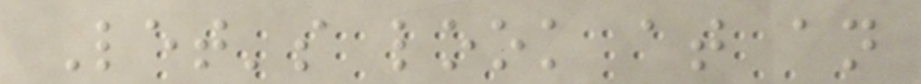Let's look at an
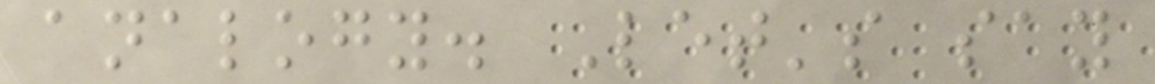analogy. Let's say
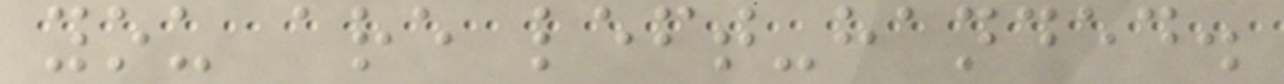you are left-handed.
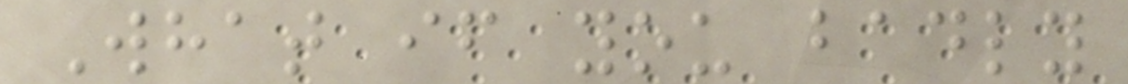What if you badly
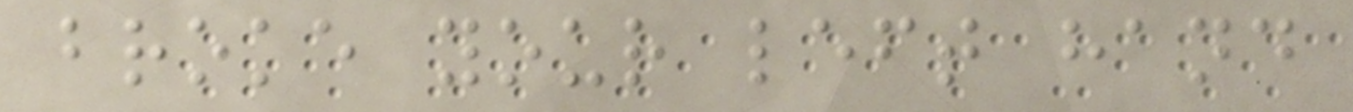broke your left hand
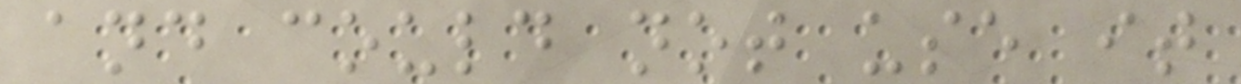and could not use it
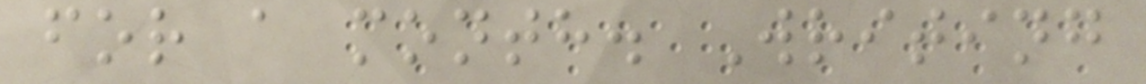for a month. Writing
